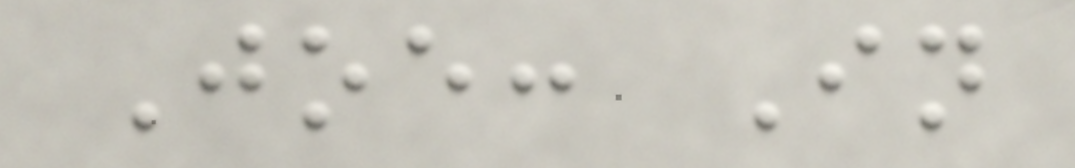Joe: In
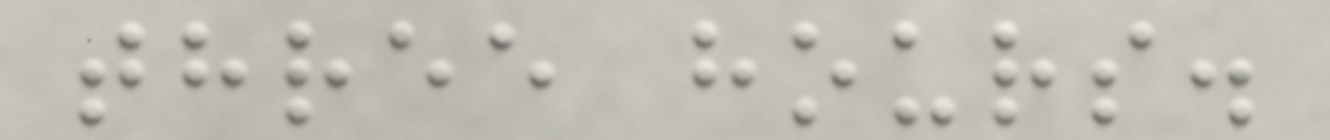three hours.
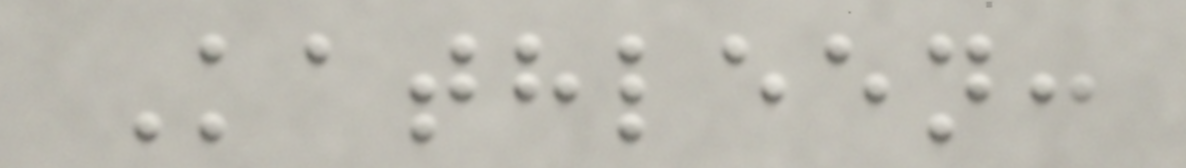Kathleen:
